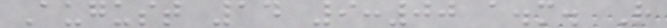August 14 9:00 a.m. R
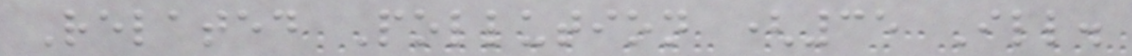Related Pollution (35 Ill.
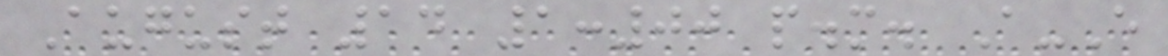August 14 1:00 p.m. A-E
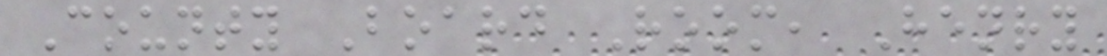County Board Room, Henry
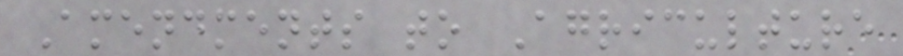Amendments to Agriculture
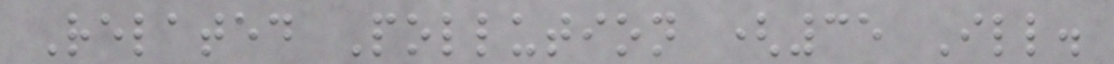Related Pollution (35 Ill.
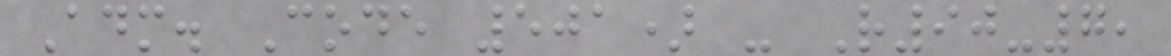Adm. Code 501) - R90-7,
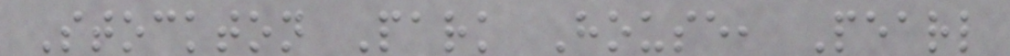Stockton Park House, Pearl
